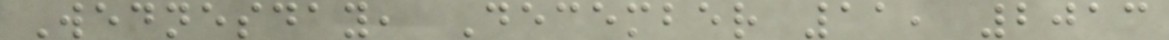Wednesday, December 11, 2013
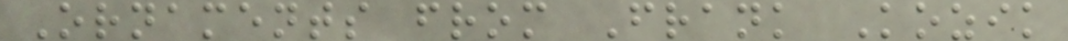Ornaments from Frank Kozik
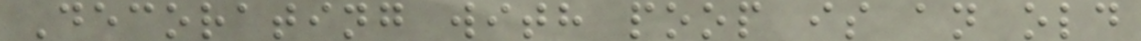Decorating with poop is an old
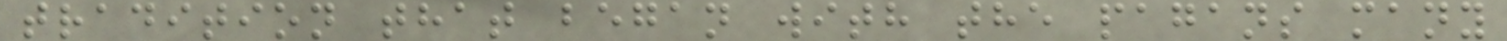tradition that began with the pagans many
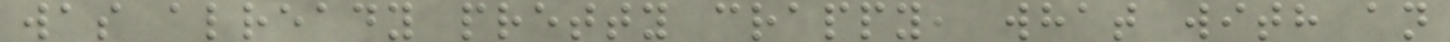was already pretty crappy, what with an
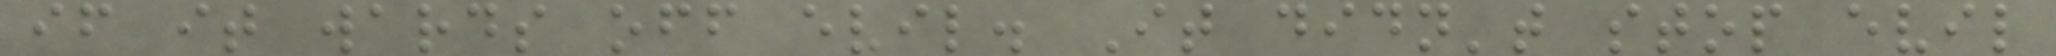if it wards off evil. It didn't stop evil
